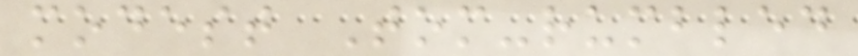modest Tom-rumbled
